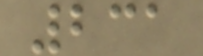231
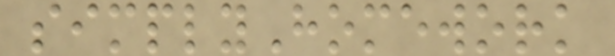simplyHomework
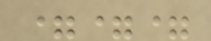===
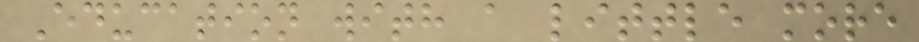Education with a little more
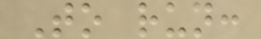To run:
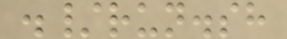./run.sh
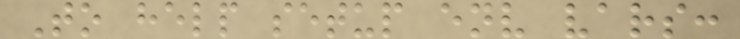To help setup env vars:
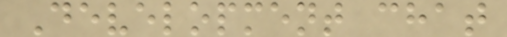Development chat
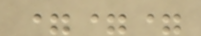===
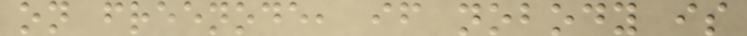on freenode, if nobody is
